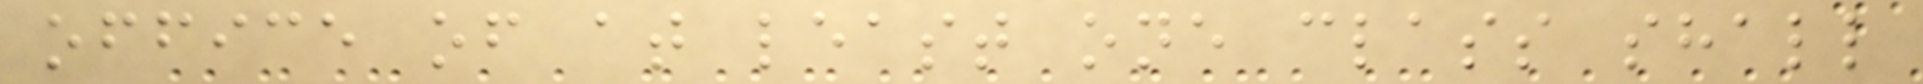office of at least one class shall
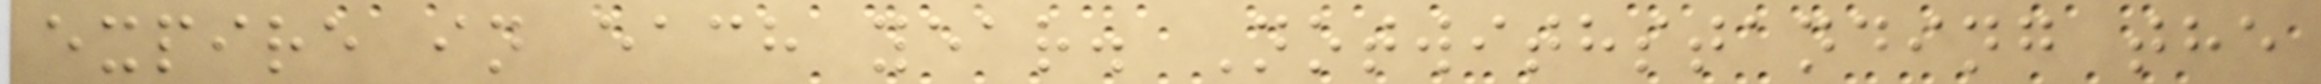expire in each year. Notwithstanding the
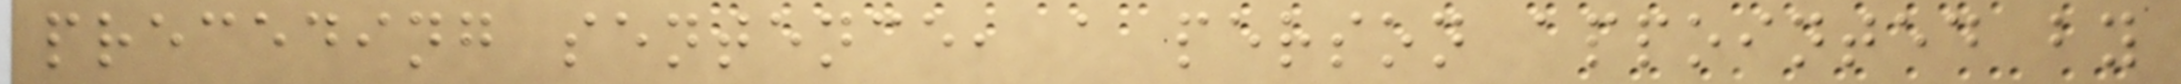preceding sentence, a person appointed by
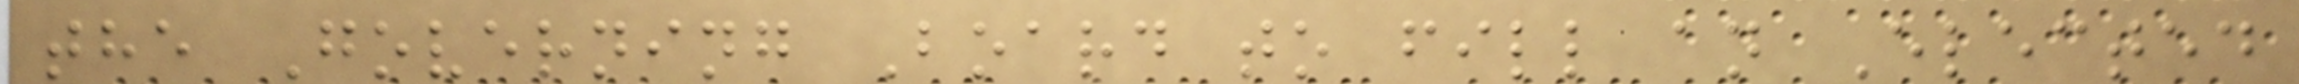the Governing Board to fill an Elected
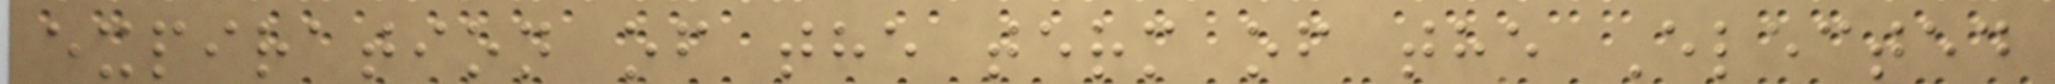expiration of the term of the Elected
